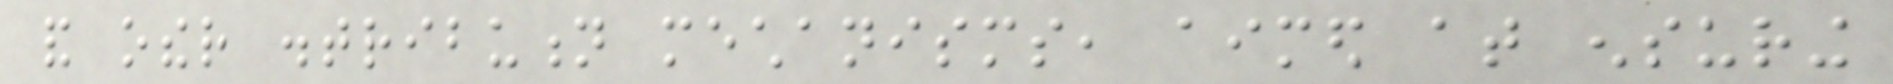and other distribution mechanisms, aimed at ensuring
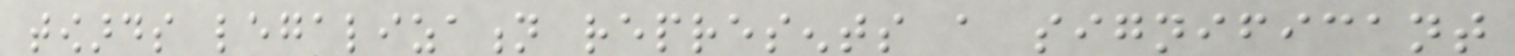towards legalization represents a significant
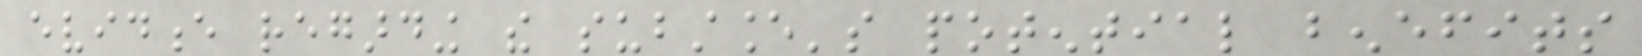evidence regarding the substance's potential benefits
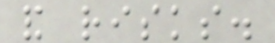and risks.
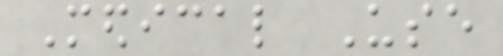Medical Use
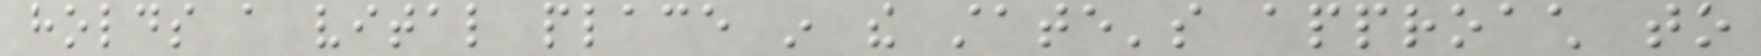holds a vital place in the state's approach to
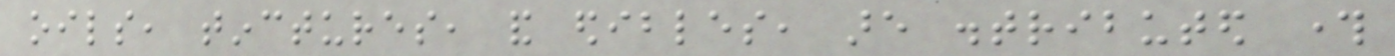oils, tinctures, and edibles, are distributed through
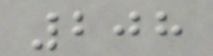208
